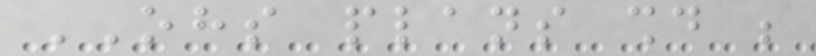OHS plans should be
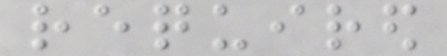required
